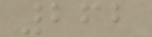262
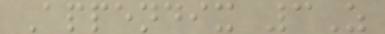Appendix 3Z
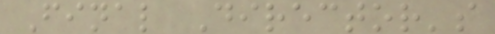Final Director's
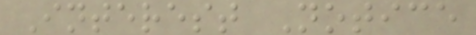Interest Notice
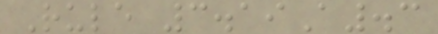Rule 3.19A.3
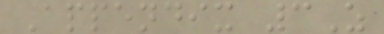Appendix 3Z
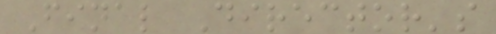Final Director's
